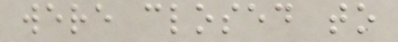were closed to
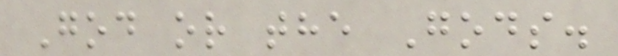God or the Gods.
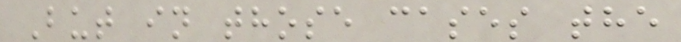But in those cases the
